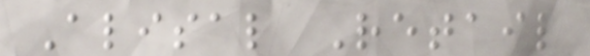Alisal Retail
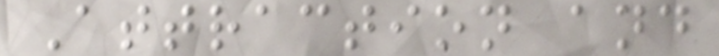Attraction and
